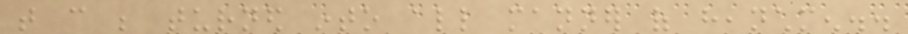that can be turned into all manner of heanchmen..
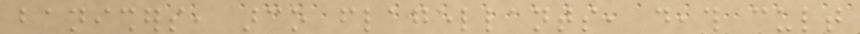banishers, arco flagellants, death cult
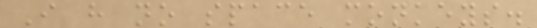I have no space monkeys.
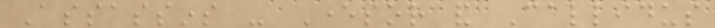Assassins - Eversor and Callidus
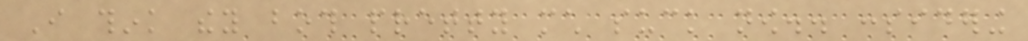I think they both pretty much suck now.. considering
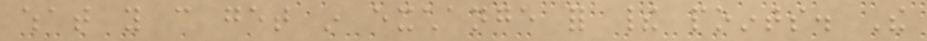what you can get in exchange for their points. The
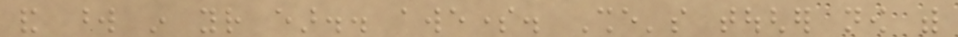and word in your ear.. awesome. She's tougher now with
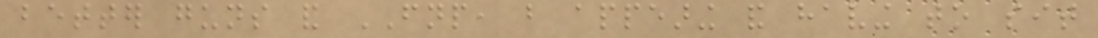better guns and FNP, but appearing and having to sit
